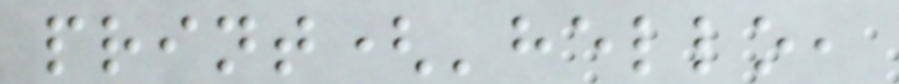print('hello,
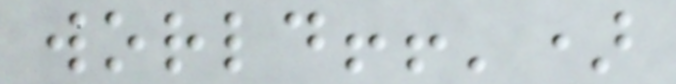world!!')
